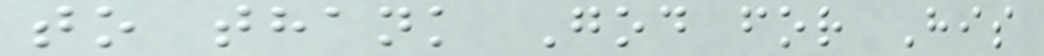to thank God for His
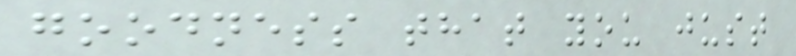goodness that you just
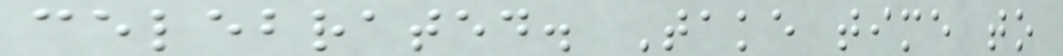celebrated. Take time to
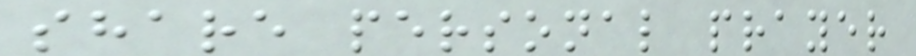share personal prayer
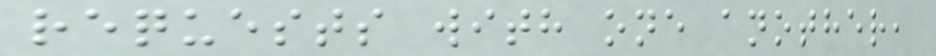requests with one another,
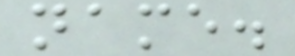name.
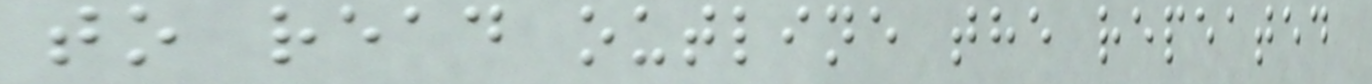to read outline the repeated
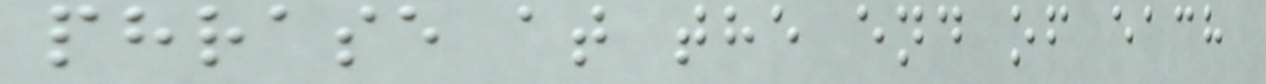phrase at the end of each
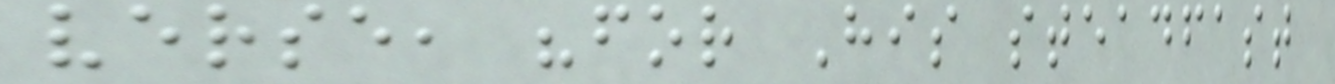verse, "for His steadfast
